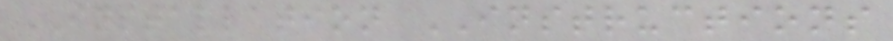INSTALLATION INSTRUCTIONS
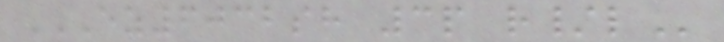EZ6032SH 3P R/L
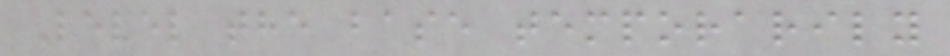Level the base temporarily
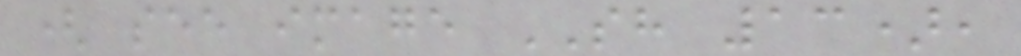( see image SH 13),
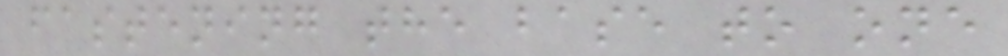fastening the base to one
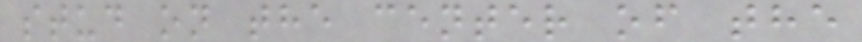stud on the center of the
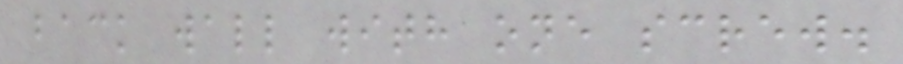back wall with one screw.
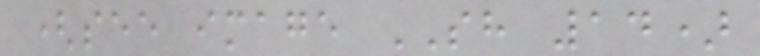(see image SH 14)
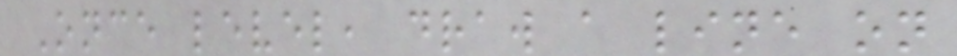Once level, draw a line on
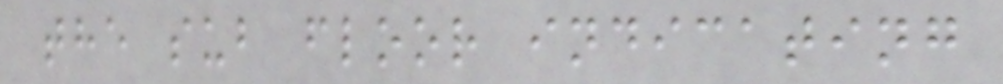the sub floor indicating
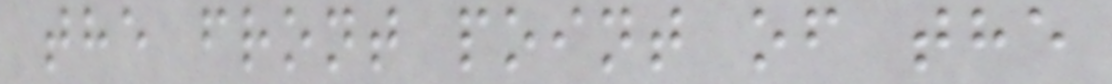the front point of the
